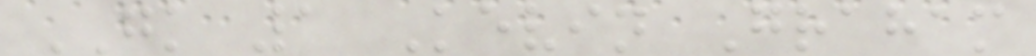GK 1 Kevin Graham
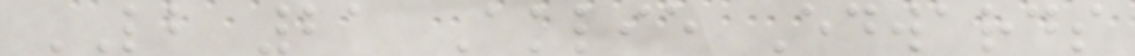LB 21 Aklie Edwards
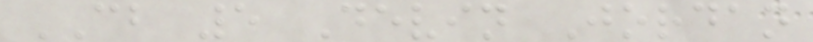CB 5 Devin Jordan
